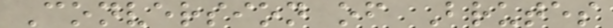Conversion of Brutes
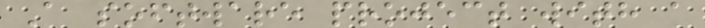A software project with a
